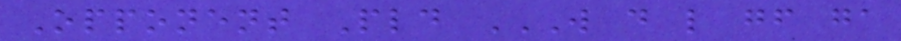Opponent Pld W D L GF GA
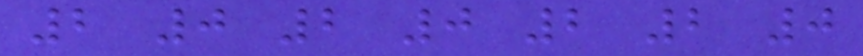2 0 2 0 2 2 0
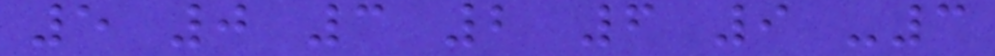5 0 3 2 6 9 -3
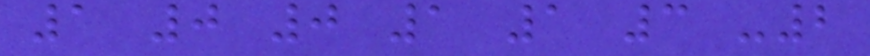1 0 0 1 1 3 -2
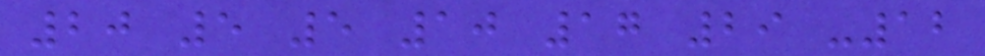20 5 5 10 17 29 -12
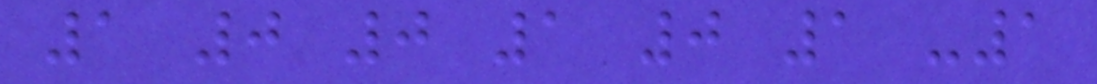1 0 0 1 0 1 -1
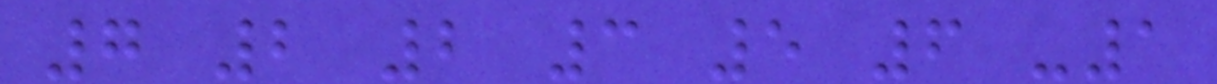7 2 2 3 5 6 -1
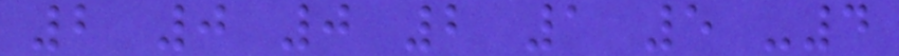2 0 0 2 1 5 -4
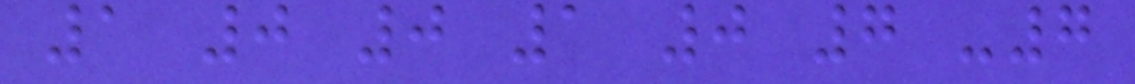1 0 0 1 0 7 -7
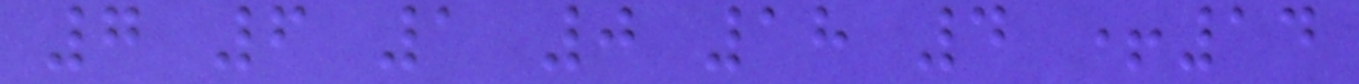7 6 1 0 18 4 +14
